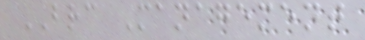BRC Management
